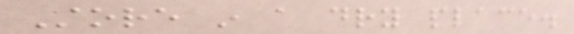Store in a dry place.
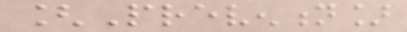[Prevention]
